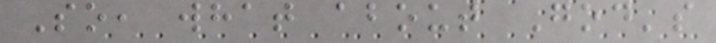So, what about God's
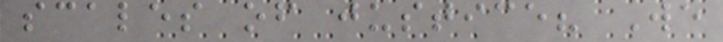scales of justice? We
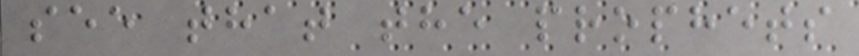see that the prophets
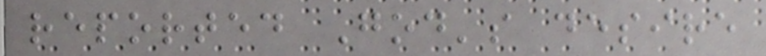reported God's desire
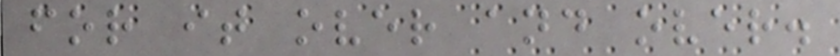for it over and over.
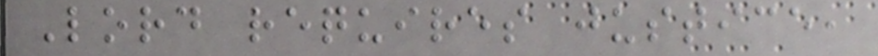Lord requires justice,
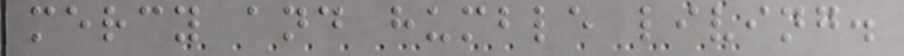mercy and humble living.
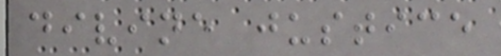divine justice
